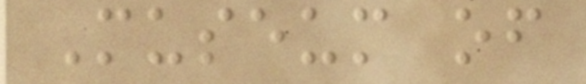Museum of
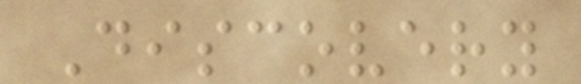Discovery
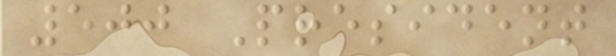500 President
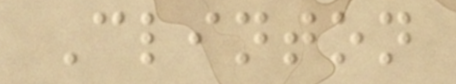Clinton
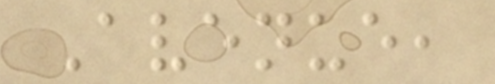Avenue,
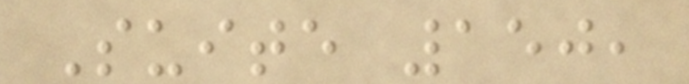Suite 150,
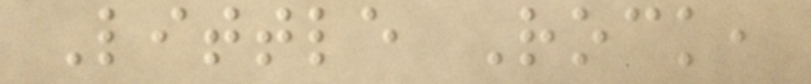Little Rock,
